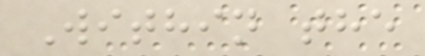Within the
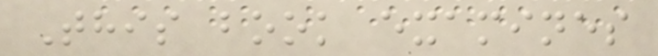This book examines
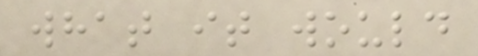what it would
